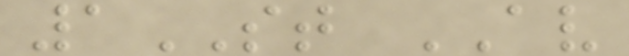1ST AV
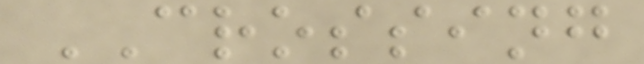CROSSING
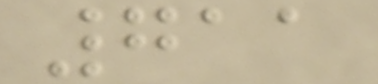711
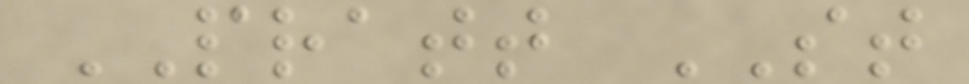PRATT ST
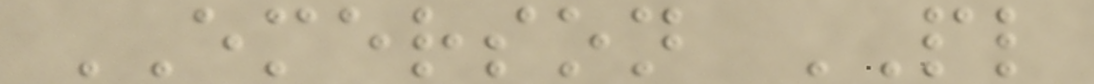EMERSON PL
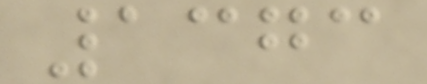1373
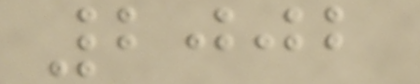2002
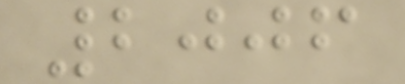2006
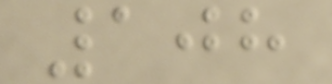108
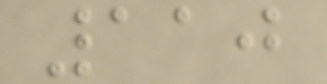110
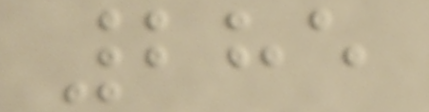285
